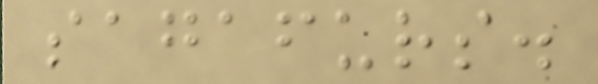sagafurs.
